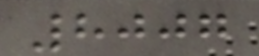8007
